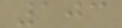103
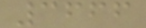3666
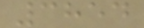3854
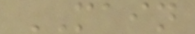MAIN
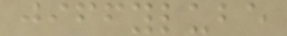jiffylube
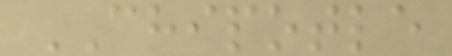CHIPOTLE
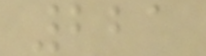221
